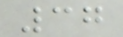37
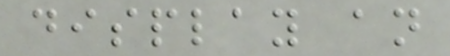display an
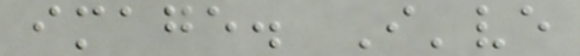image. I've
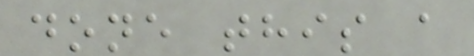done this a
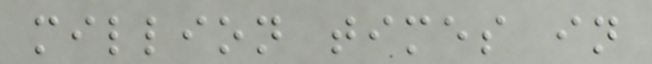million times in
